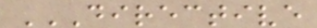DIRECTIVE
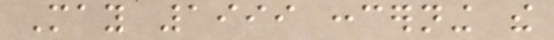May 1999 concerning the
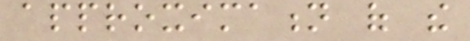approximation of the
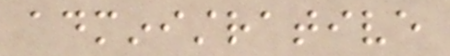administrative
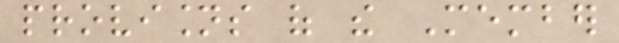provisions of the Member
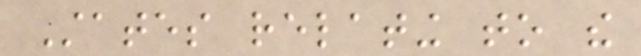States relating to the
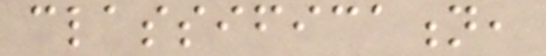classification,
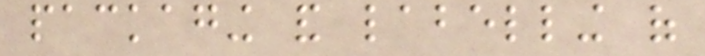packaging and labelling of
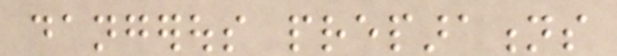dangerous preparations
